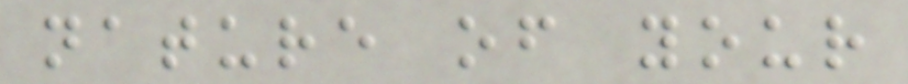nature of your
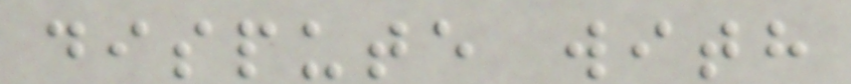dispute with
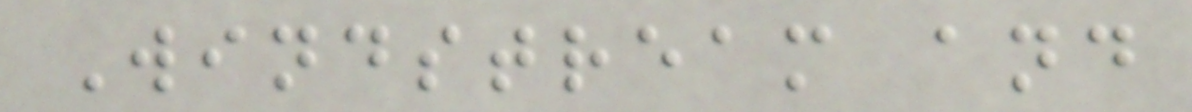Windstream and
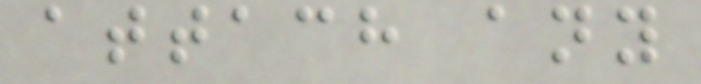attach any
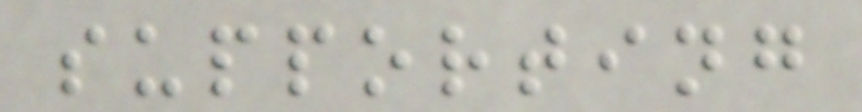supporting
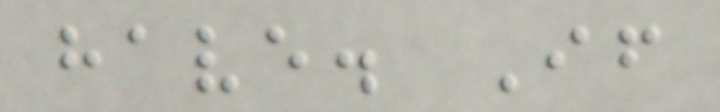have. If
